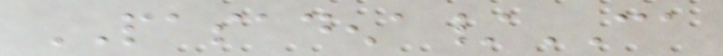PASADENA/CA
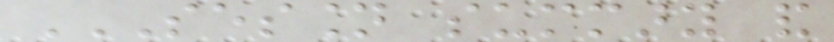SESSION SUMMARY AND
